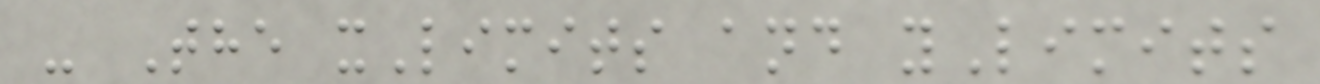- The xLimits and yLimits
